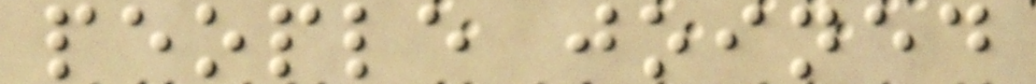people joined
